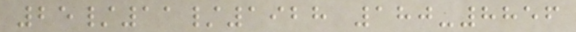25/11/1928 180-8856
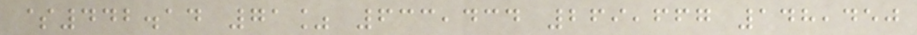$442.14 71% 633,434 269,667 148,450
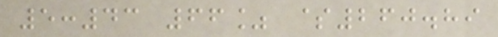5:43 66% $260.89
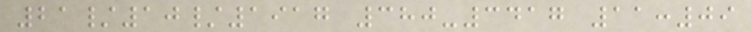21/10/1917 380-3417 11:09
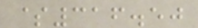$316.50
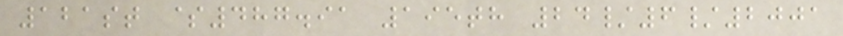121st $487.91 195th 24/6/2001
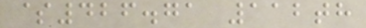$426.71 112th
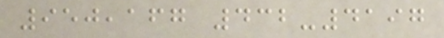950,167 432-4197
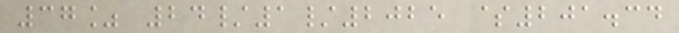37% 24/1/2025 $201.34
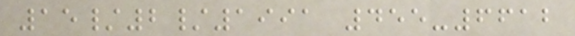15/2/1991 455-6612
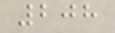208
